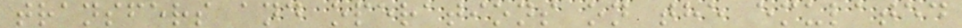transfers and operations on the emulated
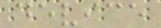device
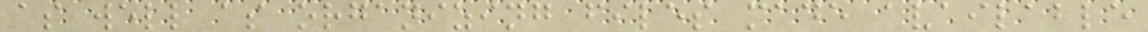as well as organizing files made available
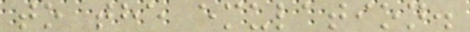to the emulation.
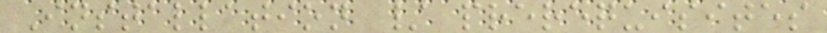Installation / prerequisites
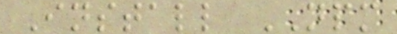Install NPM
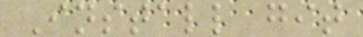Install git
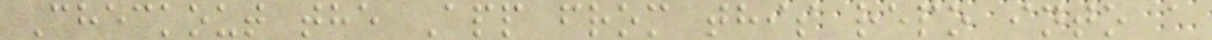Checkout the App from this repo into a
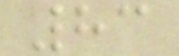83
